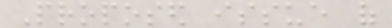Proposed issue of
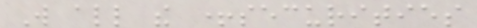Will all the +securities
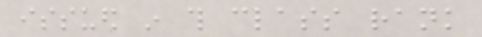issued in this class rank
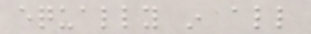equally in all
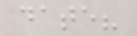date?
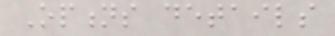Options details
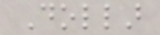Dollar
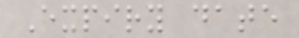Expiry date
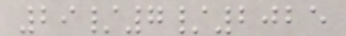29/7/2025
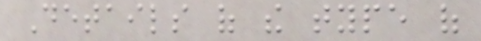Details of the type of
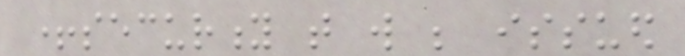+security that will be issued
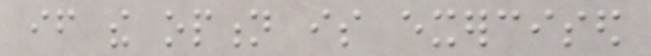if the option is exercised
